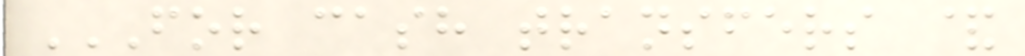FOR CASH TRANSFERS &
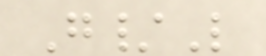G/L
